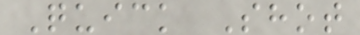Quick Shot
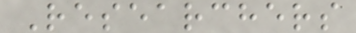Researchers
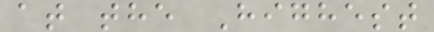at the Highest
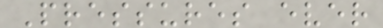Pressures ever
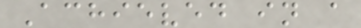Achieved in a
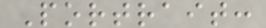Portrait:
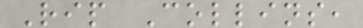Rip Collins,
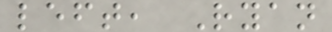left, Ryan
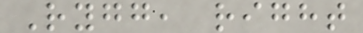Rygg, right
